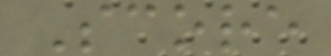Score
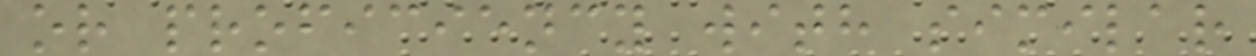or proficiency with similar
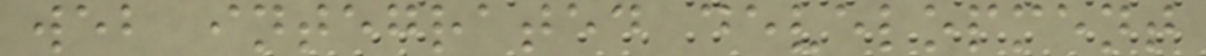web integrated development
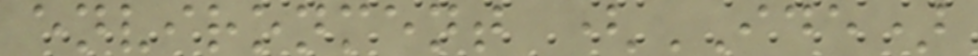environment (IDE)
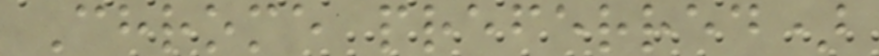Chrome preferred)
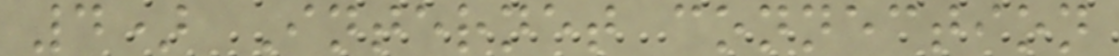4) Internet connection
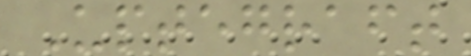Uptegraft
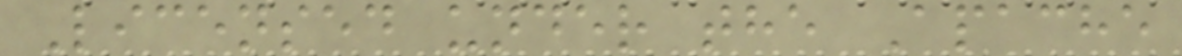Licensed under the Apache
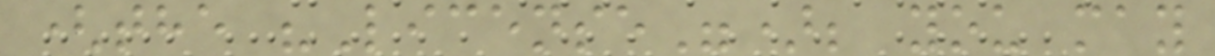(the "License"); you may
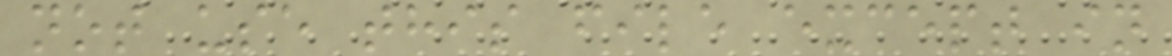not use this file except in
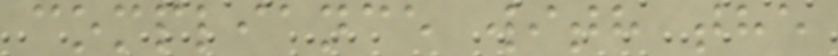compliance with the
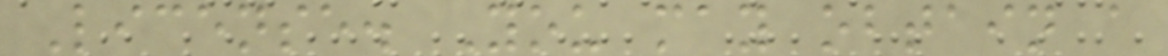License. You may obtain a
